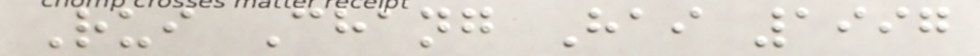Rui Chang Hai 1997
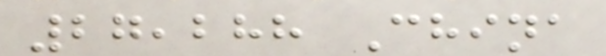27,288 China
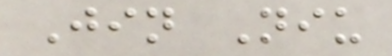Jin Niu
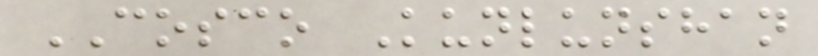COSCO Kunlunshan
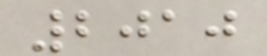2010
